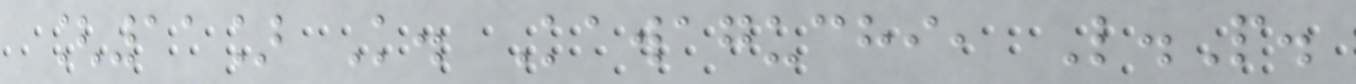[11] K. Kawaguchi, L.P.
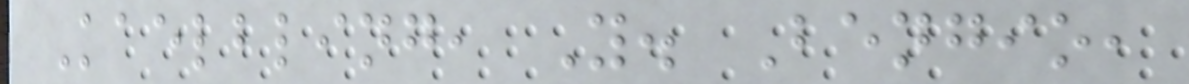Kaelbling, Y. Bengio,
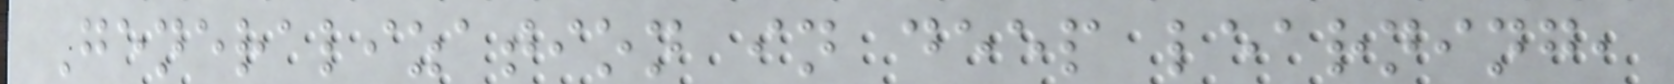Generalization in deep learning,
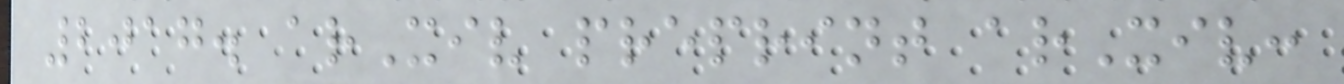2017. arXiv preprint arXiv:
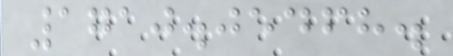1710.05468.
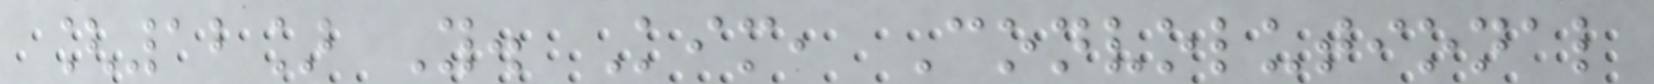[12] Y. Kim, Convolutional
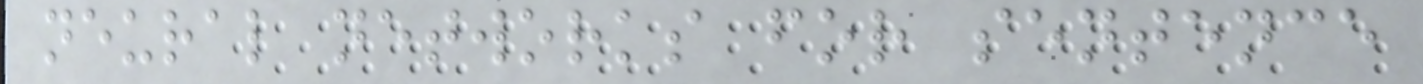neural networks for sentence
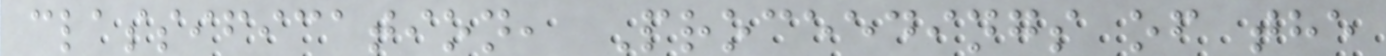classification, Proceedings of the
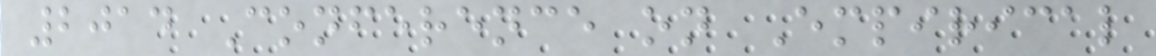2014 Conference on Empirical
